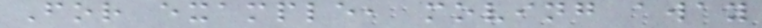For example, moving away
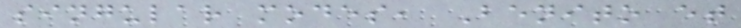singular modes, Benito et
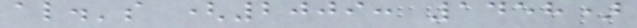al.'s (2009: 1458)
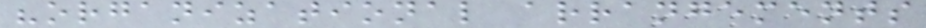"organizational arrangements
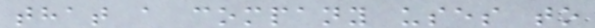that a company uses to
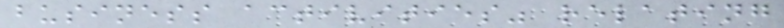business activities" relating
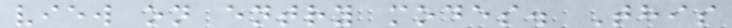view on entry modes. This
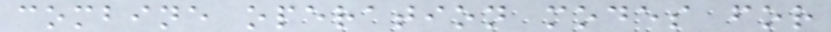combine operation modes for
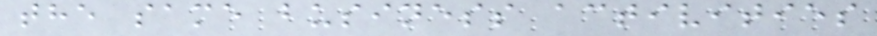the same business activities
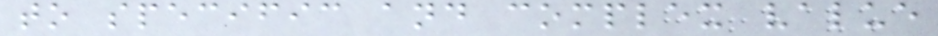to specific and complex value
